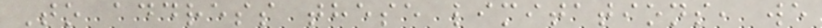To address these limitations, we
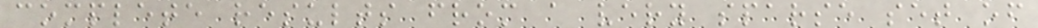complete results from a very sparse set of
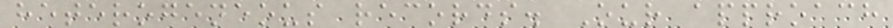heterogeneous records. Our approach
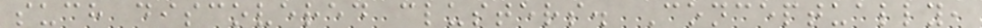such discovered clusters. Conceptually,
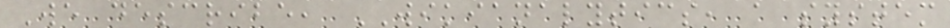We describe, WIKIANALYTICS, a system
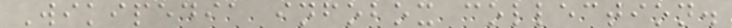Wikipedia infobox collection.
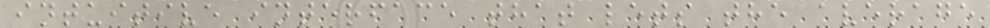intuitive interface that lets the average
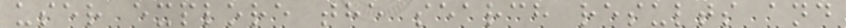user explore the search results and
